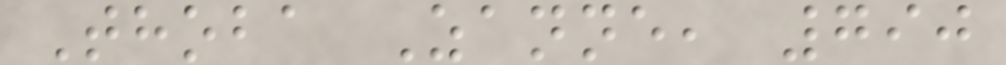Thoba Zanne, 790
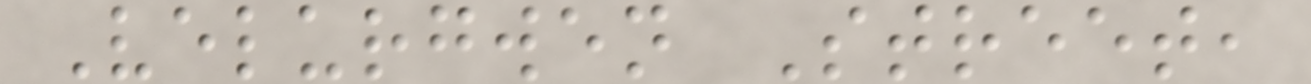Velurgwen Street,
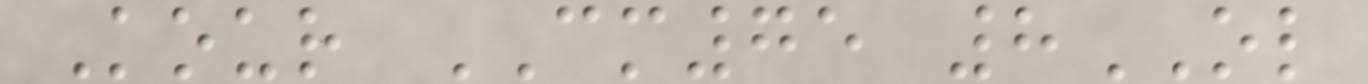Kour CM75 8OL
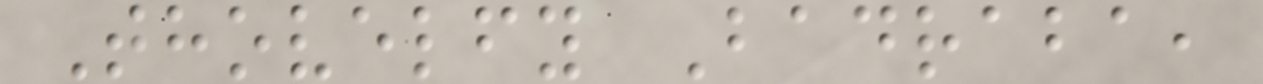Thovelfy Badraba,
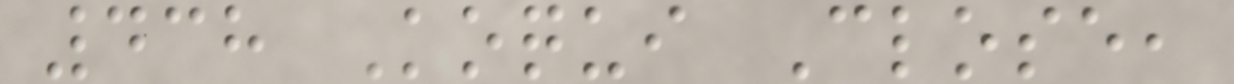438 Koqui Close,
